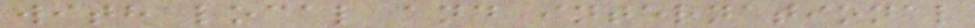with local and international
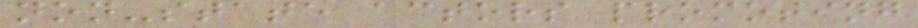non-state actors promoting
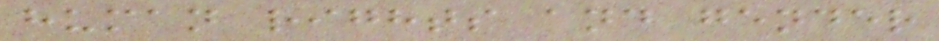human rights and gender
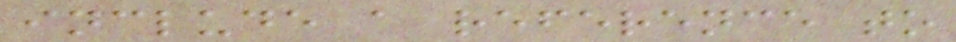include a reference to
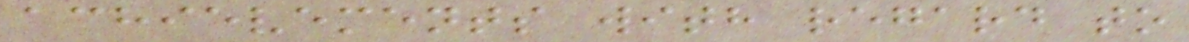achievements with regard to
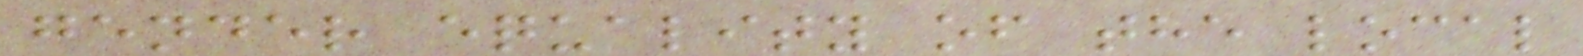gender equality of the local
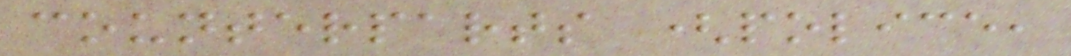counterparts (police,
